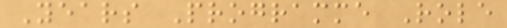Years Programme Role
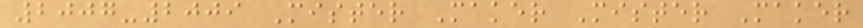2007-2009 Mister Maker Mister Maker
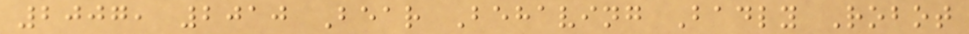2007, 2010 Bear Behaving Badly Robot
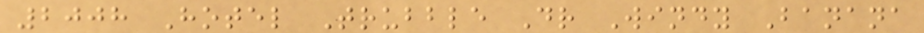2008 Hotel Trubble Dr Windy Banana
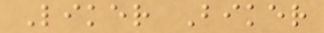Liker Biker
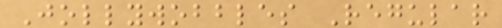Jollywobbles Regular
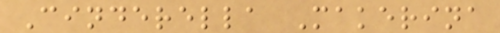Cinderella Makerina
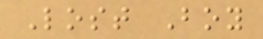Lost Boy
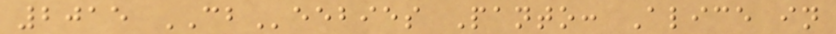2015 CBeebies Panto: Alice in
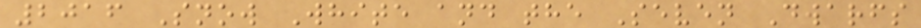2016 Snow White and the Seven Dwarfs
